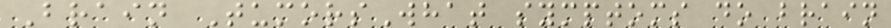Brain TumorsWhat symptoms do brain
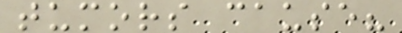tumors cause?
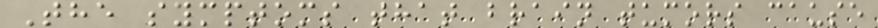The symptoms that brain tumors cause
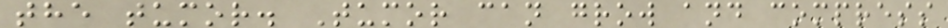the tumor. Tumor can grow and compress
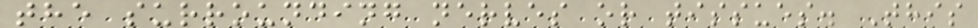the surrounding nerves or tissues. This
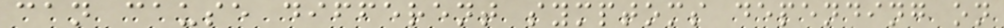can cause different symptoms depending on
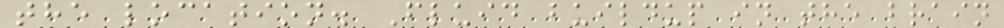the location. Fluid buildup in the brain
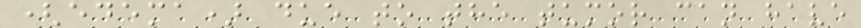(edema) due to the tumor can have
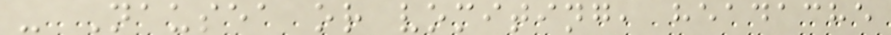- Nausea or vomiting, headache
